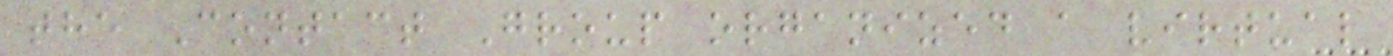the Contact Group organized a virtual
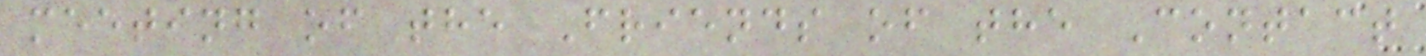meeting of the Friends of the Contact
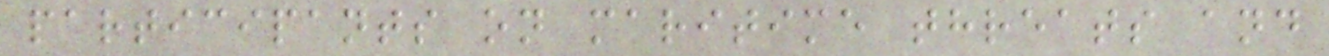participants on maritime threats and
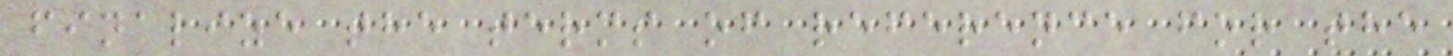finalize the terms of reference for the
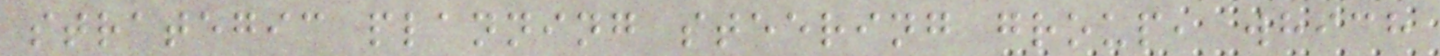strategic planning steering group, which
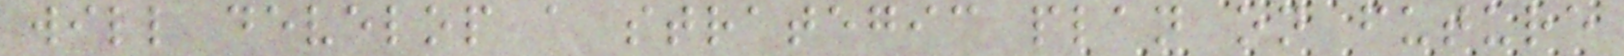will develop a strategic plan on future
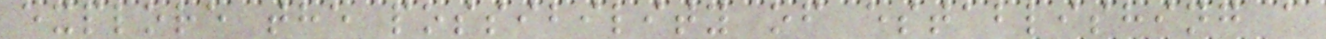explore the possibility of establishing a
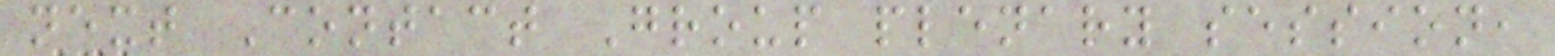next Contact Group plenary session,
